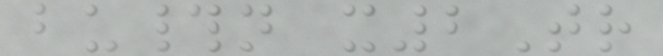bu#n x2Tr
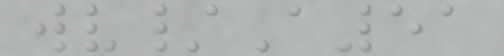wv/A51
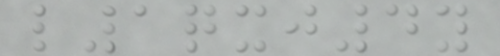l1qxj4y
